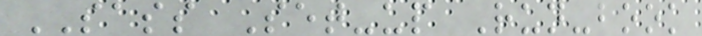SASS Set-up Run-book
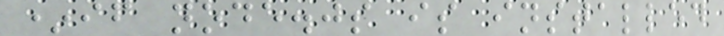*if node.js is installed
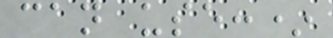can use:*
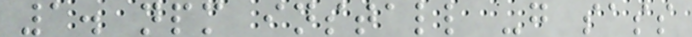1. npm install -g sass
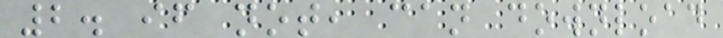2. if not, can download
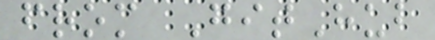from GitHub
